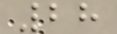28
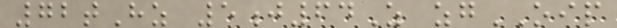72tHz 5j64Z zgOIP
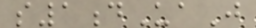s1dUaJ
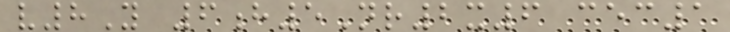v8Y 6h5Nr2x6 cec1
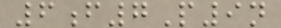6f7P9n
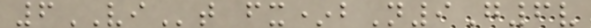6VIt fx*bN9G6v
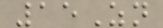15Zn
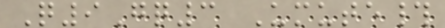Q9Gq3 Umute#
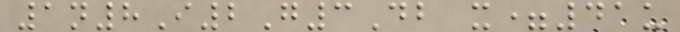1n8I2G3Db x=41u
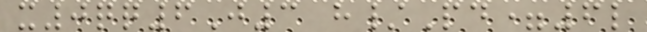x0qq6J3 h/Pd=6l
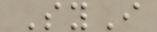SyI
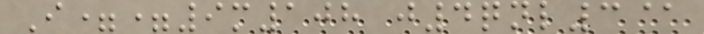I==9m108 j4qnl3@
